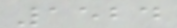1524
